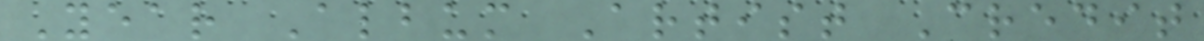Year Album Artist Credit
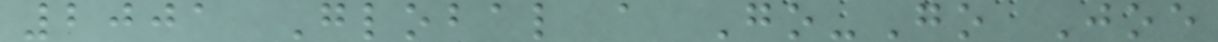2001 Global a Go-Go Joe
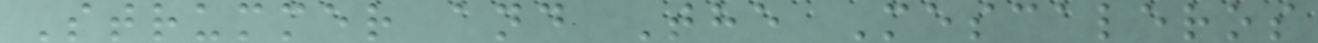Strummer and The Mescaleros
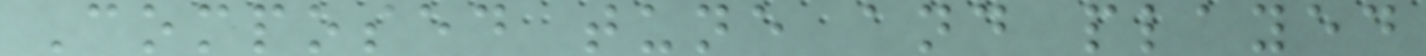Composed tune and played
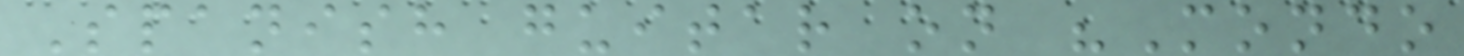Spanish guitar on "Mondo
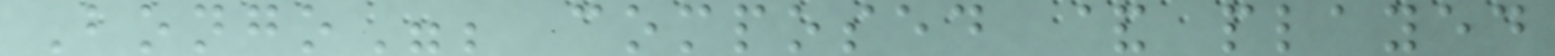Bongo"; composed & played
